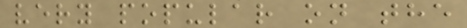very popular on the
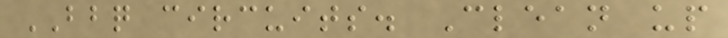BBQ circuits. Clean up
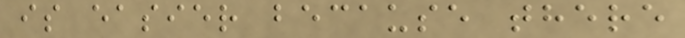is easier because there
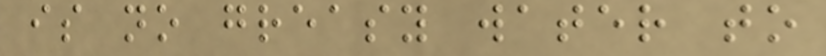is no greasy water to
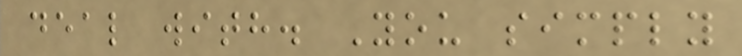deal with. You simply
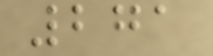271
